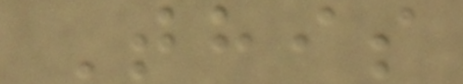This
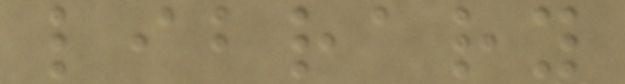library
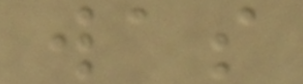was
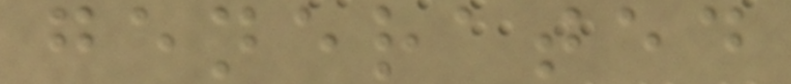generated
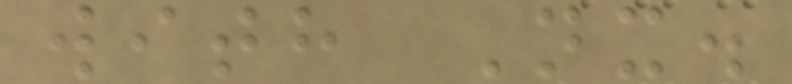with Nx.
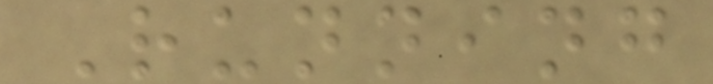Running
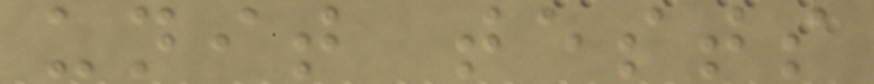unit tests
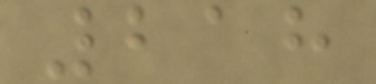218
